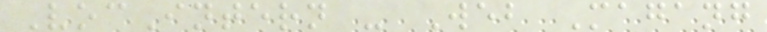VocIntern - Web Magang
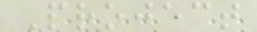Project
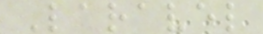Laravel
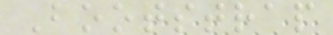Bootstrap
